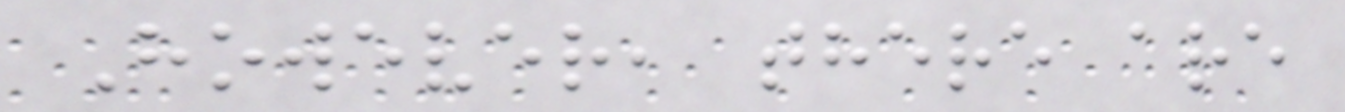However, there are
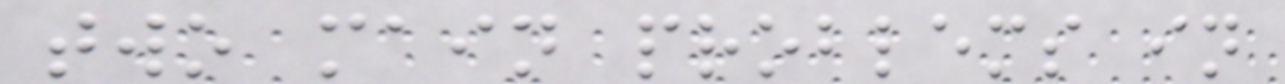two main problems in
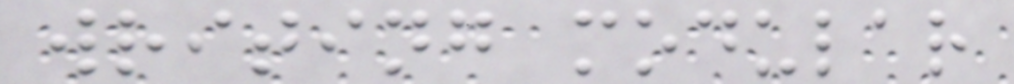writing modular
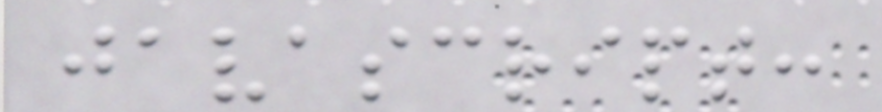javascript:
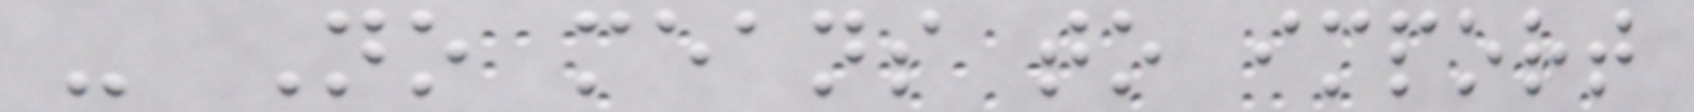- No means to import
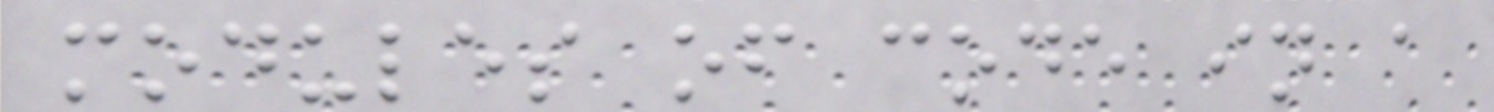modules of code in a
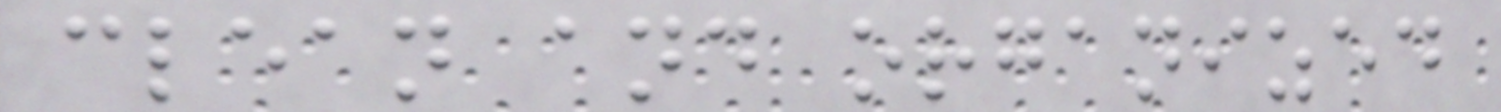clean and organized
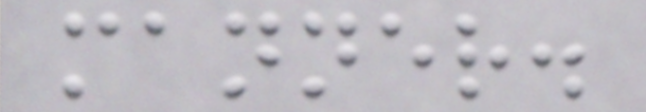manner.
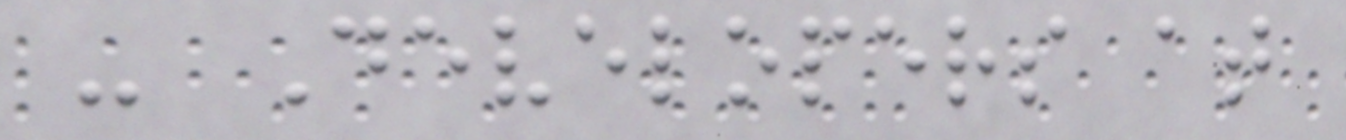- Developers at
